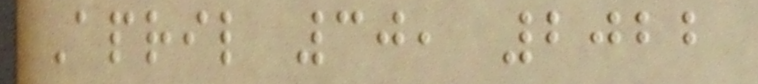April 30, 2022
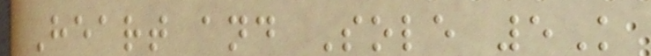Heart and Sole 5K
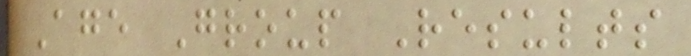Age Group Results
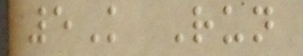5K Run
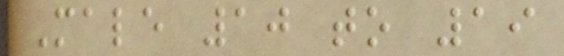Male 10 to 19
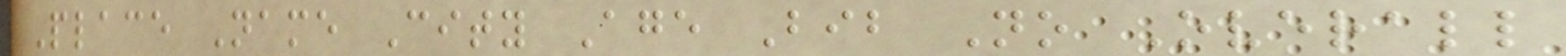Place Name City Age Bib No Overall
